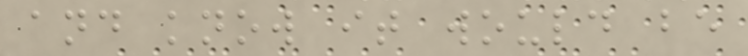and know it would be
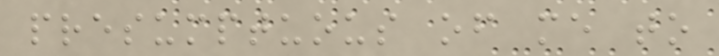presumptuous of me to
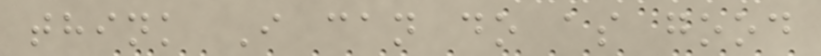think I can do as good
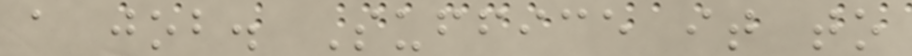a job. Suffice it to
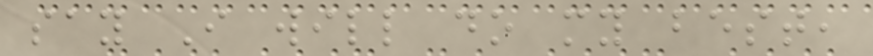say I will do my best,
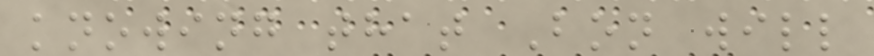knowing that Bon will
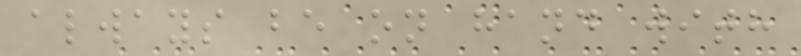always be on hand with
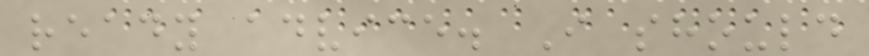ready advice. I should
